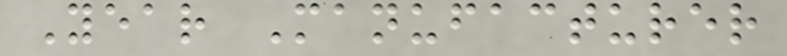Year Manufacturer
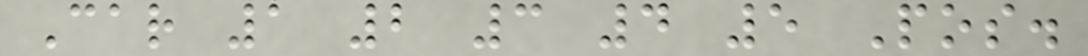Car 1 2 3 4 5 Pos.
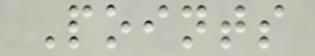Points
